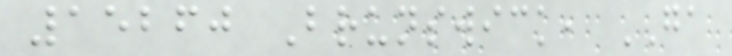15260 Brunswick, GA
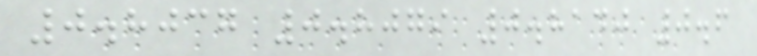0.8037 0.8079 0.8140 0.6
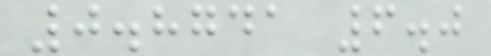0.8741 6.0
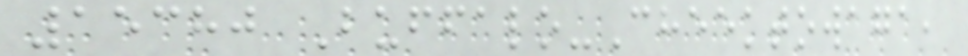15380 Buffalo-Cheektowaga,
